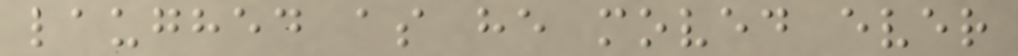laughed as he moved ever
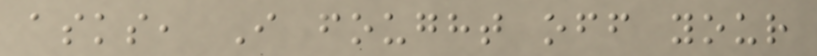asks, I fought off your
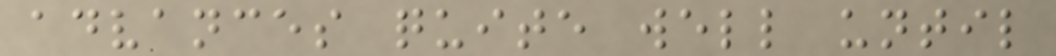advances quite well until
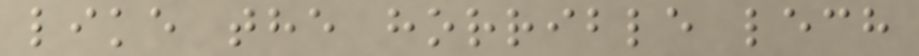like the horrible lech
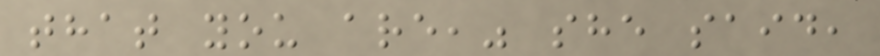that you are," she said,
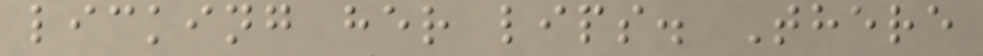licking her lips. There
